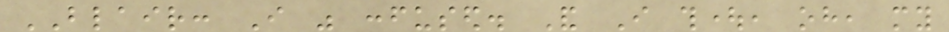BLAIR: I was confused. And I thought, oh, my
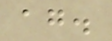again.
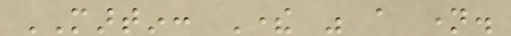MARTIN: There was a name.
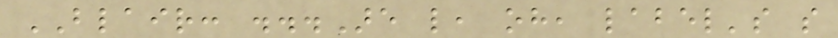BLAIR: ...Are like, oh, label's so
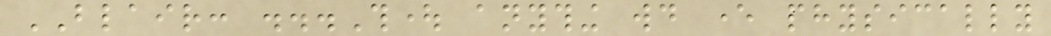BLAIR: ...Thought anything would ever physically
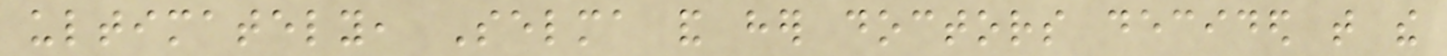ultimately, Selma and her doctors decided that the
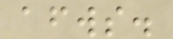afterwards.
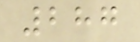287
